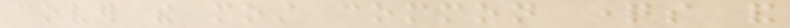cover the most common questions and
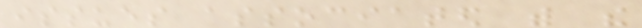issues associated with the
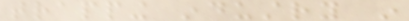trapping industry in
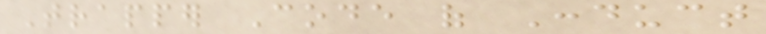Trapper Code of Conduct
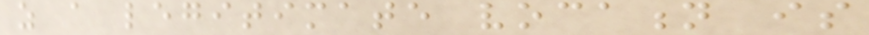as a legitimate vocation is
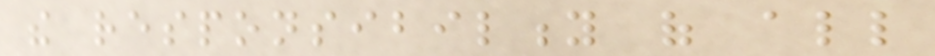the responsibility of all
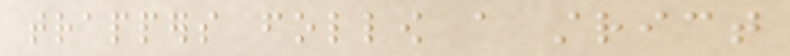trappers follow a strict
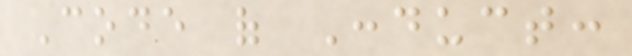Code of Conduct:
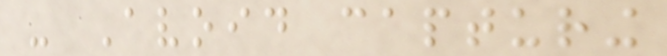- Avoid capturing
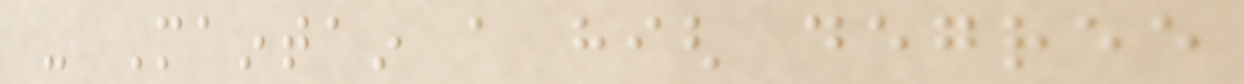- Maintain a high degree
